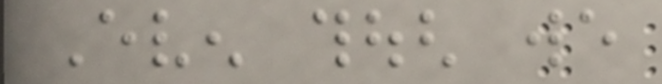Even though we
